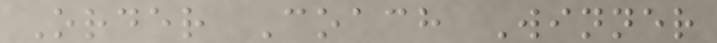Order Coach Winner
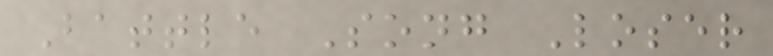Battle Song Loser
